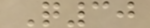Q30
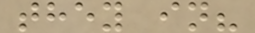they in?
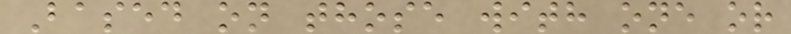Based on those with one or
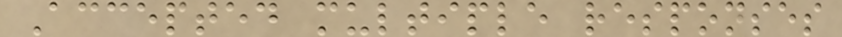Accepted multiple responses
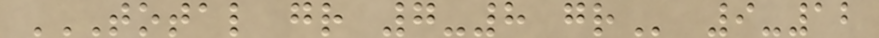TOTAL GR 7-8 GR 9-12
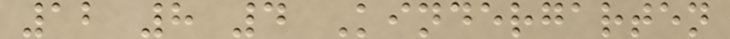12 8 4 Kindergarten
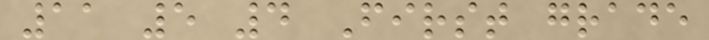11 5 4 First grade
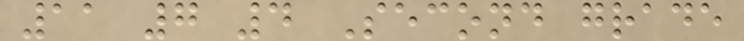11 7 4 Second grade
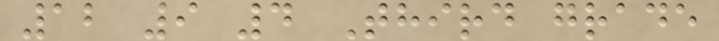12 9 4 Third grade
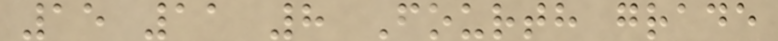15 11 8 Fourth grade
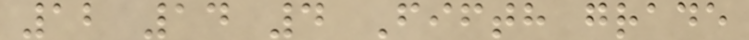12 14 4 Fifth grade
